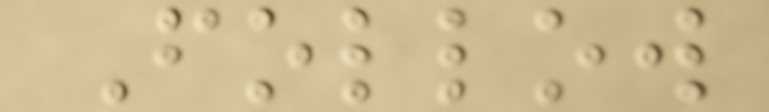Follow
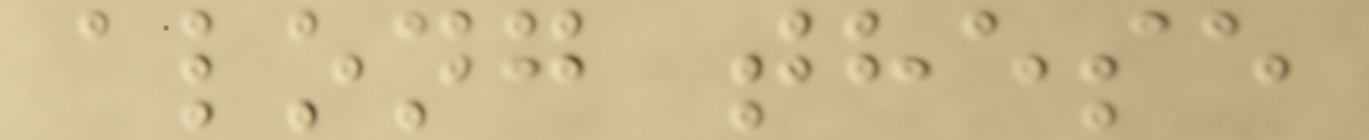along these
